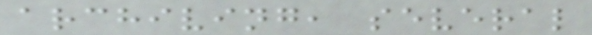archiving, several
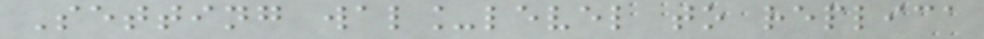Setting wal_level to replica
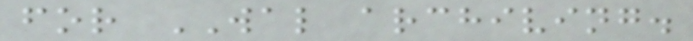for WAL archiving.
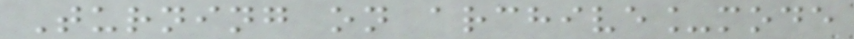Turning on archive_mode
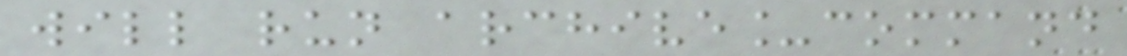will run archive_command
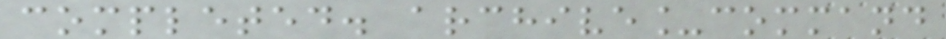completed. archive_command
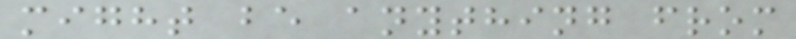might be anything from
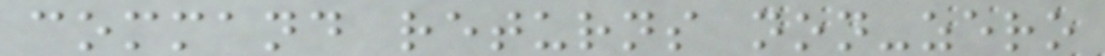command returns non-zero
